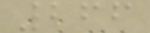266
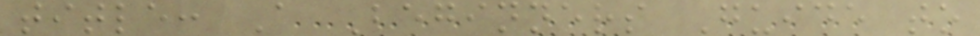title: A Beginners Guide to
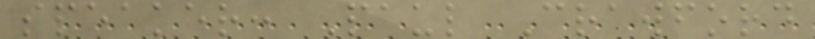speaker: Paul Crawford
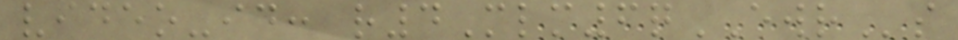video-id: r4Mlm6qEWRs
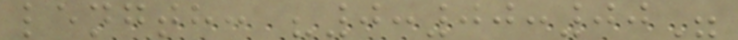length: "0:00:00"
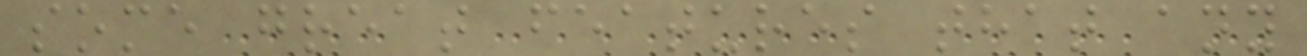some great features that any
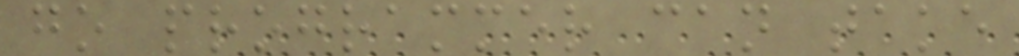go programmer can take
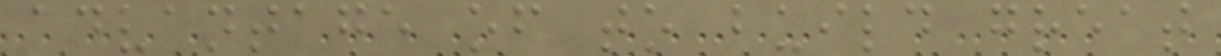advantage of to build great
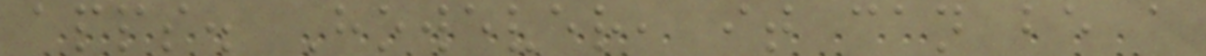apps. However, it can be a
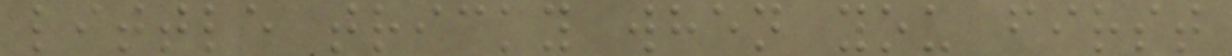little tricky when you first
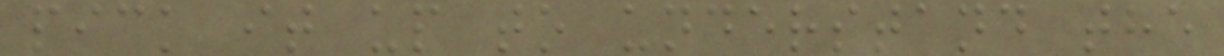pick it up to understand the
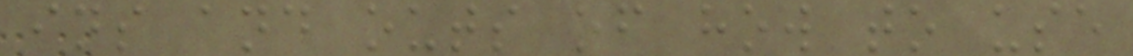ins and outs of how to use
